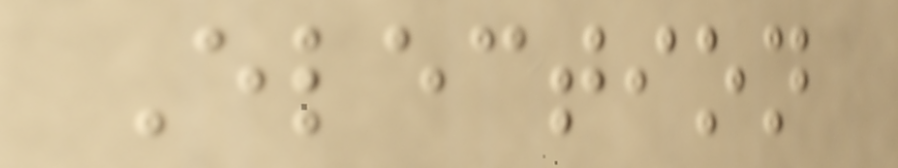Election
